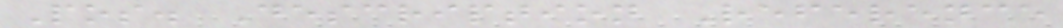Pos. Description Reference
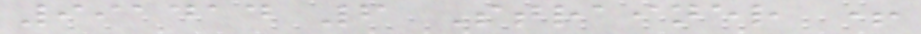991414 6 Strainer +
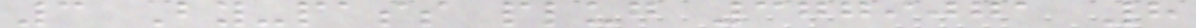3 By-pass plug 3779071 8
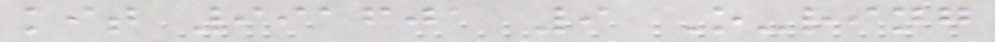kit 991601 9 O-ring
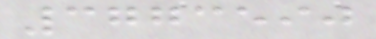3773590
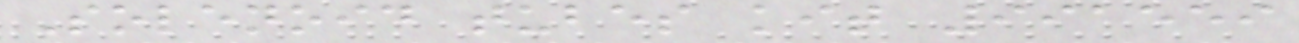Solenoid tubes kit 991559
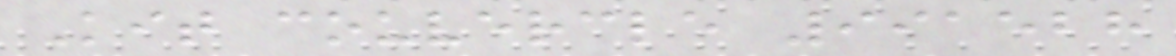Kit couvercle 991528
